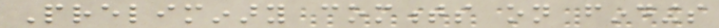Preliminary comments on findings
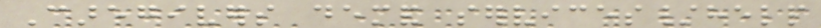Caregivers demand services/help
